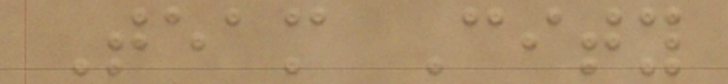Team City
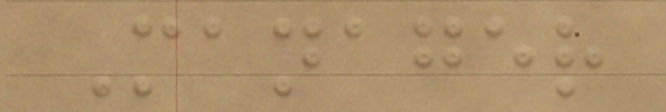Manager
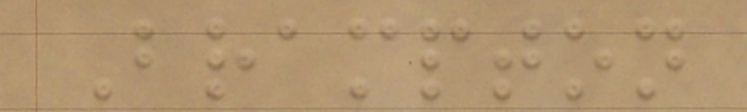Brampton
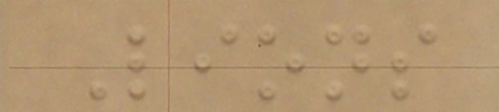Lions
